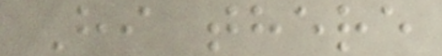Hi there
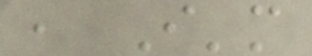, I'm
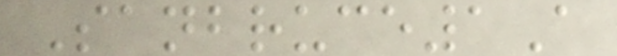Sanbruce1A
